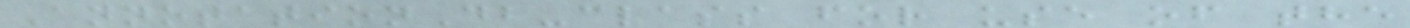AnnotationDb-class for use of the
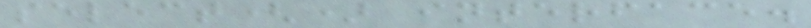select() interface.
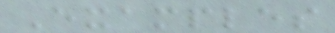Examples
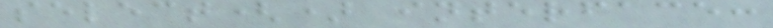select() interface:
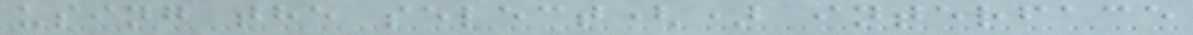using the select() interface
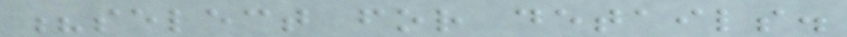?select for details.
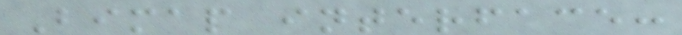Bimap interface:
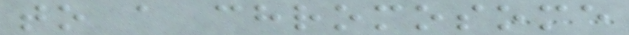to a chromosome
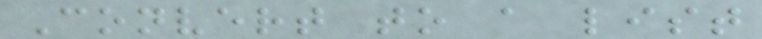Convert to a list
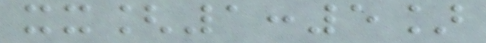xx[1:5]
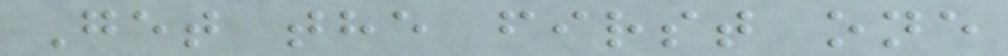Get the first one
